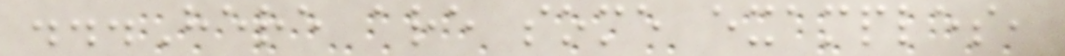...Here are some examples,
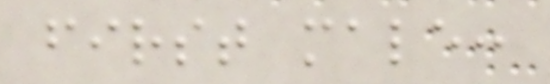first male:
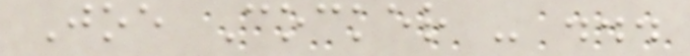Joe Cocker - ...
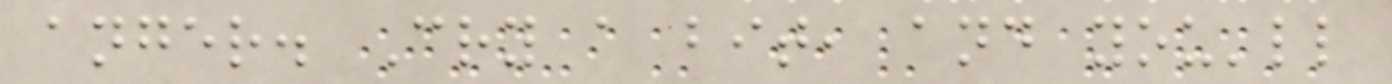anger. Cry a bit, and you'll
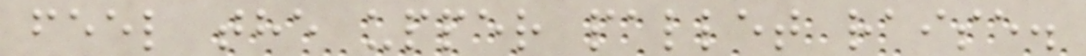feel the upper pallet raise.
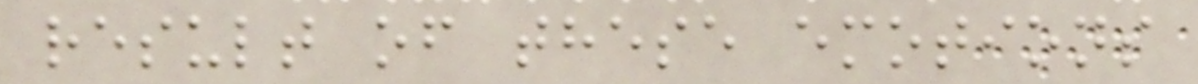result of these emotions
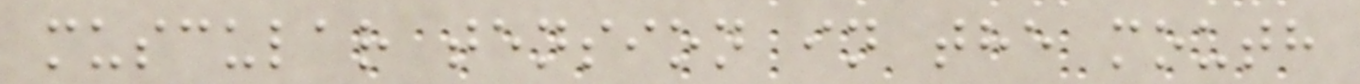muscular tension in the mouth
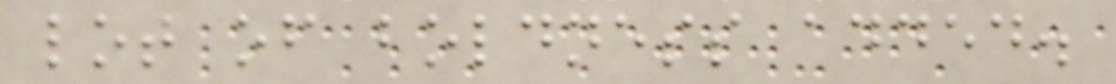lot of boldness added.
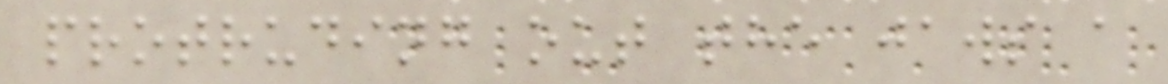protruding out the jaws a
